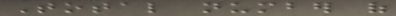Total number of
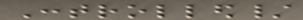Controlled/
